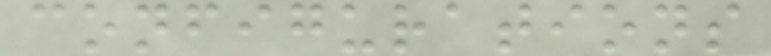configurations
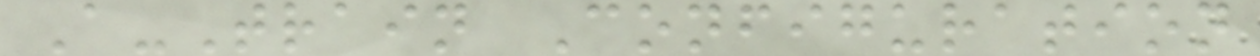A-Train Configuration
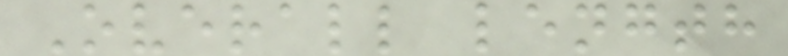Overall length
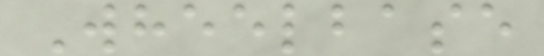Wheelbase
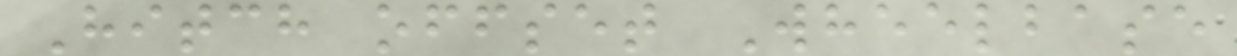Hitch offset Wheelbase
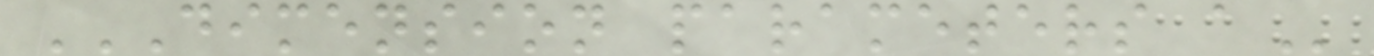DIMENSION PARAMETERS A
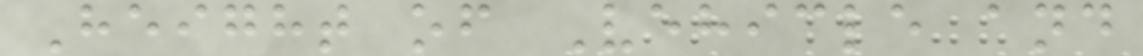Height of Vehicle and
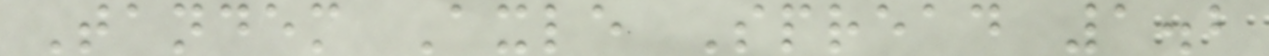Tandem Axle Spread 1.2
